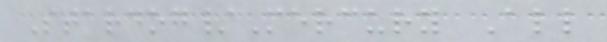Stardog/Mercury All
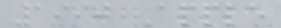1990 Apple
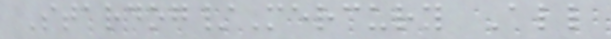Stardog/Mercury All
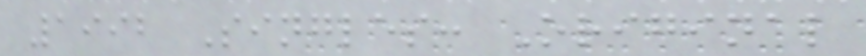1992 Singles: Original
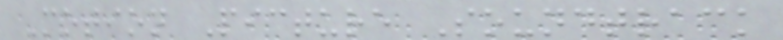Motion Picture Soundtrack
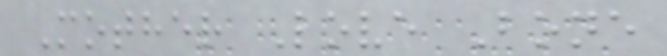Mother Love Bone
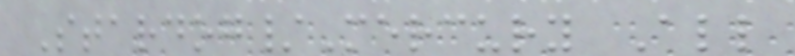Stardog/Mercury All
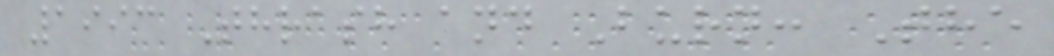1993 Thrash and Burn: The
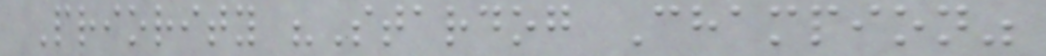Priority "Stardog Champion"
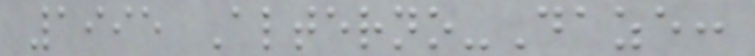1995 Alterno-Daze:
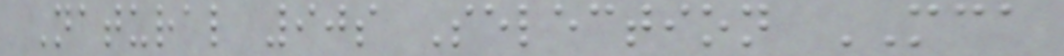Natural 90s Selection MCA
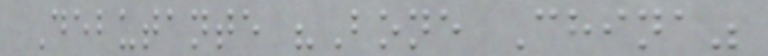Debutante "Bone China"
